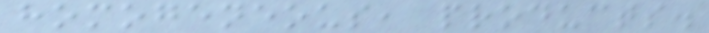homogeneous, products.
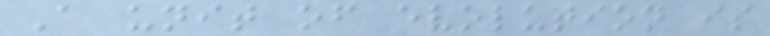A unit of evolution is
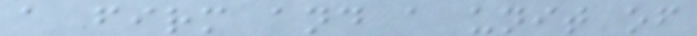a firm and a unit of
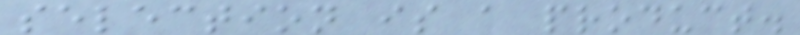selection is a product.
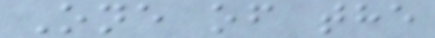One of the
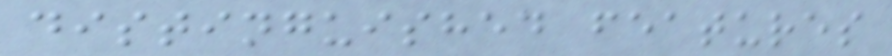distinguished features
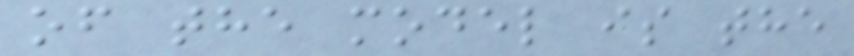of the model is the
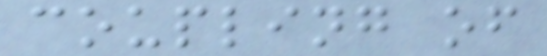coupling of
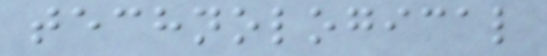technological
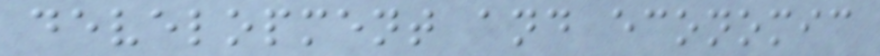development and economic
